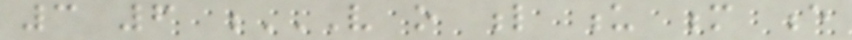3 6 V O L U M E
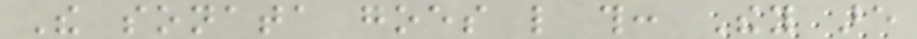The sonata goes like this: They are
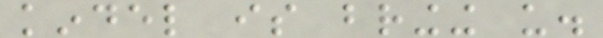kindel is bringing us.
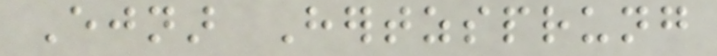Ejnar Hertzsprung
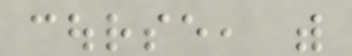course, with
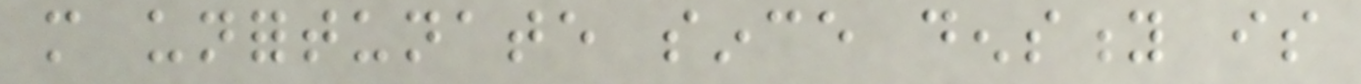more unfortunate since density is
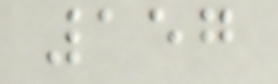157
